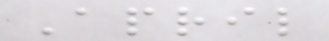April
